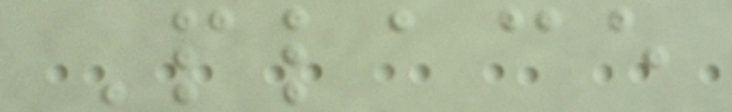Place
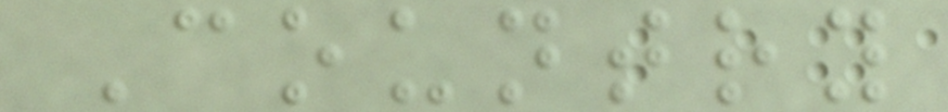Country
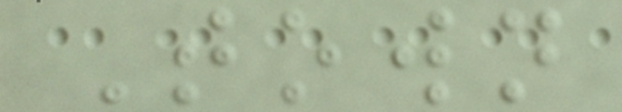Town
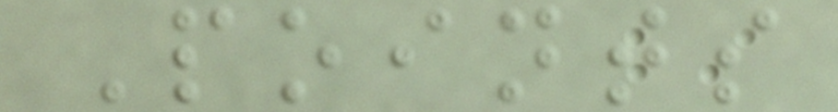Points
